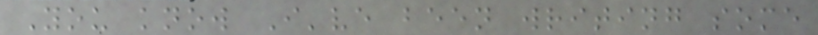You know I've been writing some
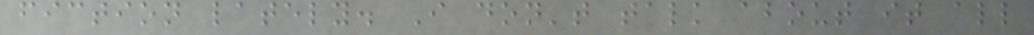fiction lately. I don't talk about it all
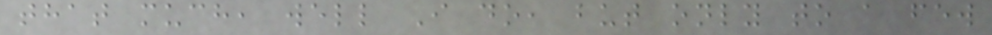that much, well I do, but only to a few
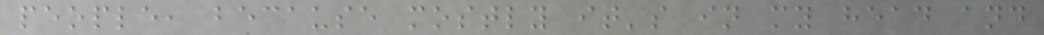people, because mostly it's in my head and
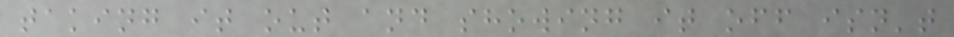taking it out and showing it off isn't
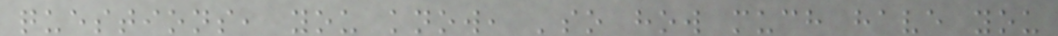questions, you know, 'so how much have you
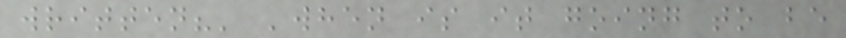written?' 'when is it going to be
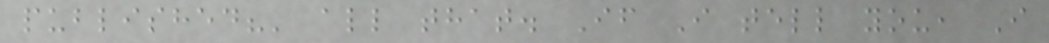published?' all that. If I tell you, I
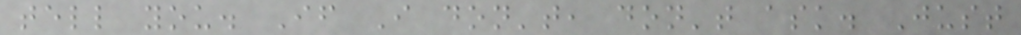tell you. If I don't, don't ask. Just
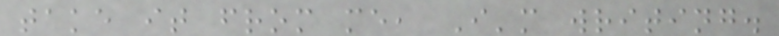take it from me, I'm writing.
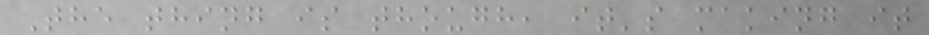The thing is though, it's making it
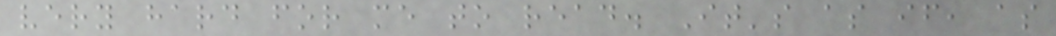very hard for me to read. It's as if, as
